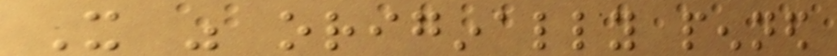It was originally penned
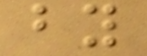by
